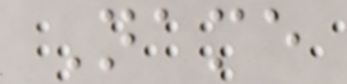Name
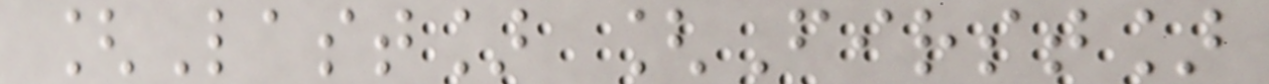[Last] [First]
